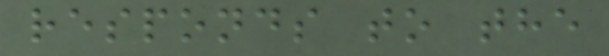responds to the
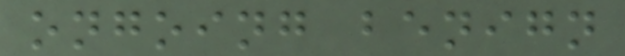ongoing benign
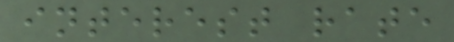interest rate
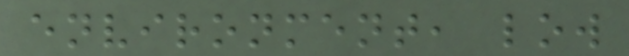environment, low
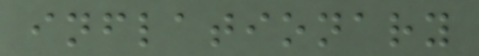inflationary
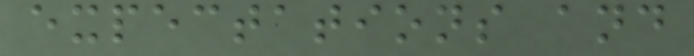expectations and
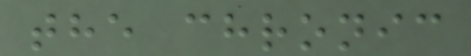the chronic
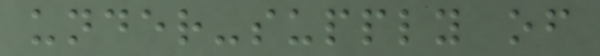under-supply of
